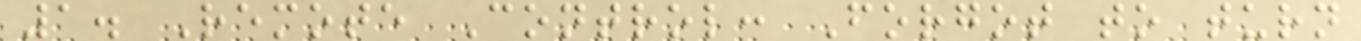1. Remote Control: Forgot to turn
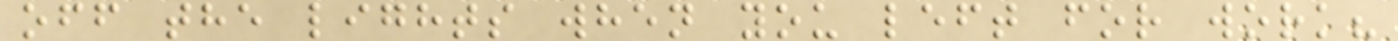off the lights when you left for work?
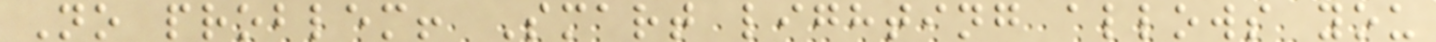No problem! Smart lighting allows you
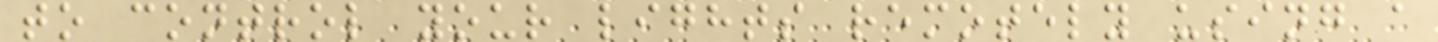to control your lights remotely using a
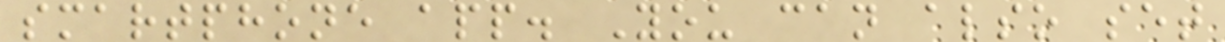smartphone app. You can also set
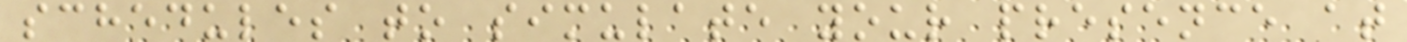schedules to simulate your presence at
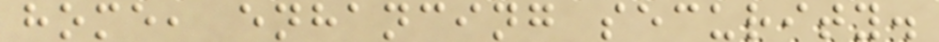home, enhancing security.
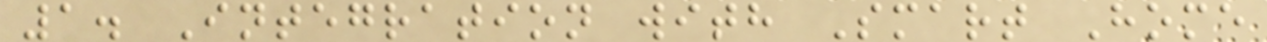1. Integration with Smart Home
